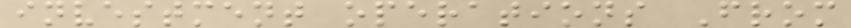investment operations From
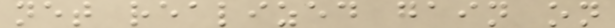net realized gain on
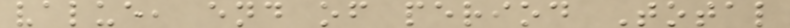value, end of period Total
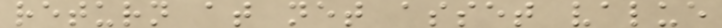return at net asset value
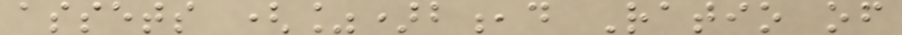assets (%)b,d Ratio of
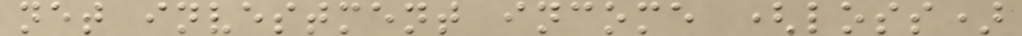net investment income (loss)
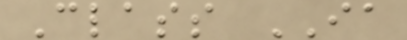Class IA
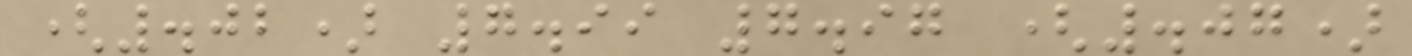(.02) 7.99 7.97 (.07)
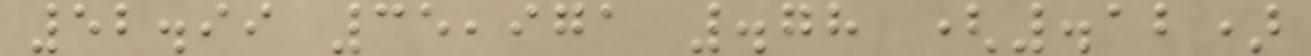52.99 35,971 .78 (.12)
